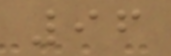96
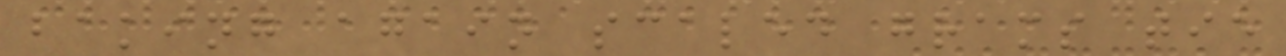baking again scaled grams tie
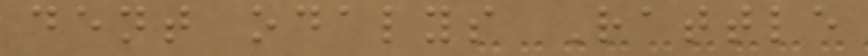dent odalys Rattle
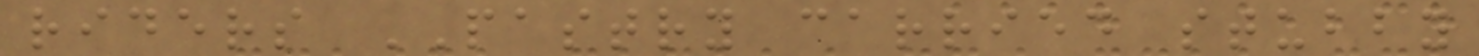riders PASTRY carried stubby
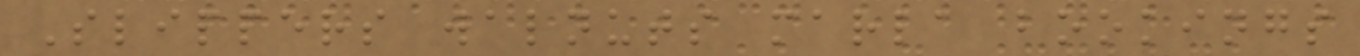Slippers walnuts marla bookings
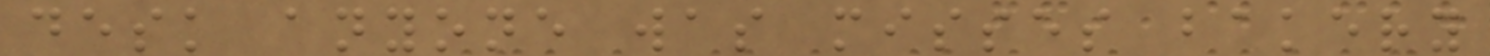desk anyone was misses bakery
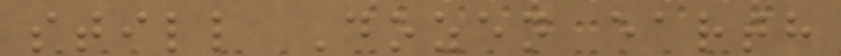still Dozen earth
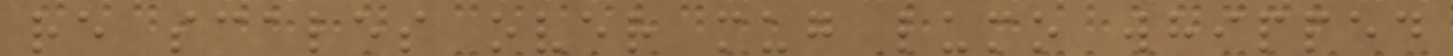re scales over mug lumo whipped
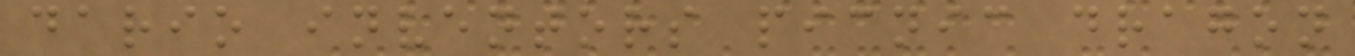dario inventors picnic dragon
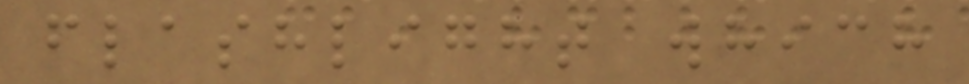flashlight which
